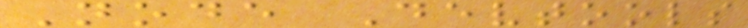Node Devtools
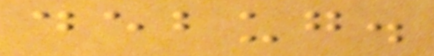debug.
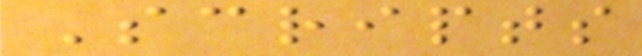Scripts
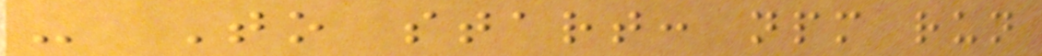- To start: npm run
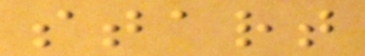start
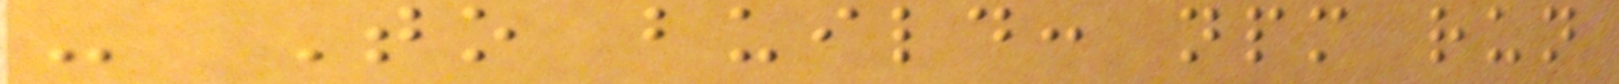- To build: npm run
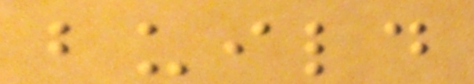build
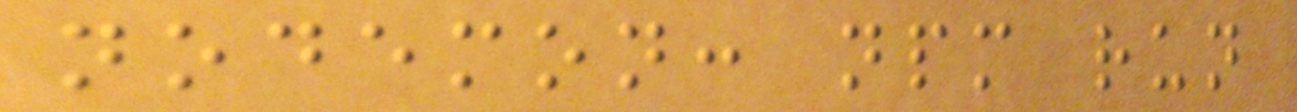nodemon: npm run
